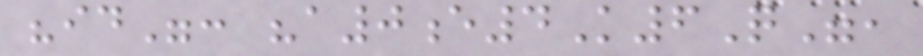"id": "a0e4K6Q",
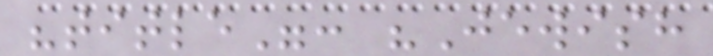"title": "Jewish
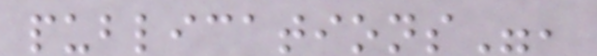publications",
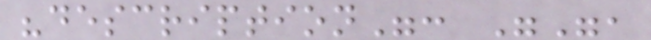"description": "",
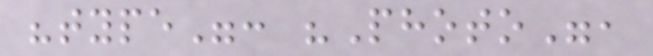"type": "Photo",
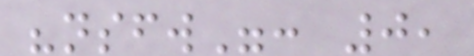"nsfw": 0,
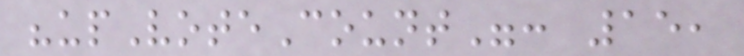"upVoteCount": 15,
